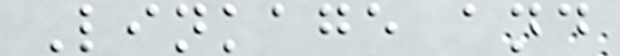Linkage and
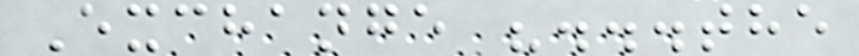Exchange "...the
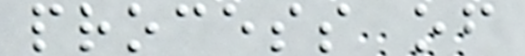process of
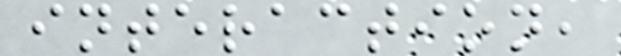interaction,
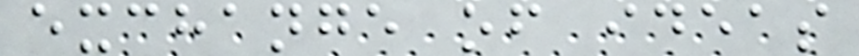exchange of ideas
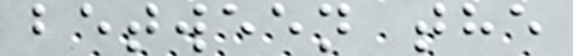between the
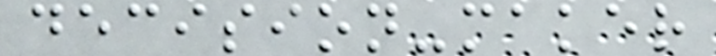decision-maker
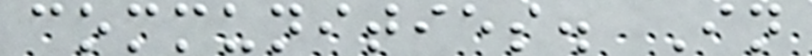communities. In
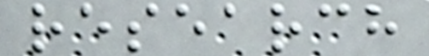research
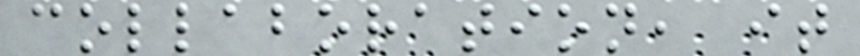collaboration, it
